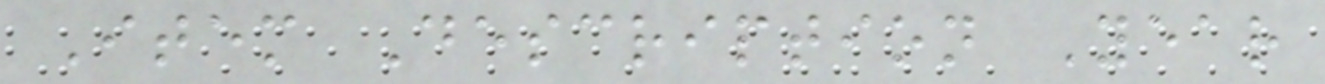Item Description Year
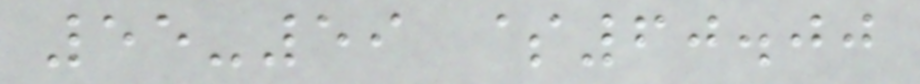55-59 $60.00
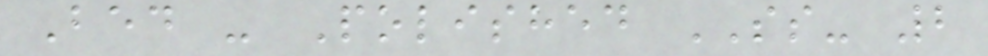Bed - Polished SS- 2
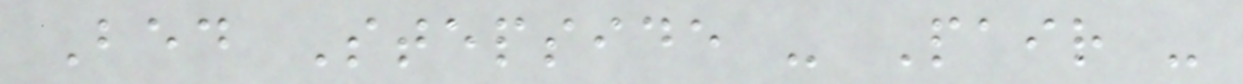Bed Stepside - Pair -
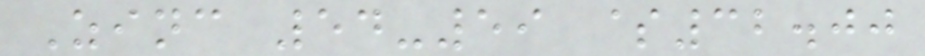Zinc 54-59 $32.00
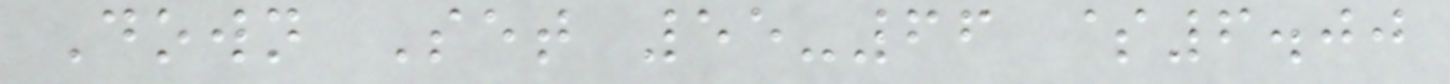Down Set 55-66 $6.00
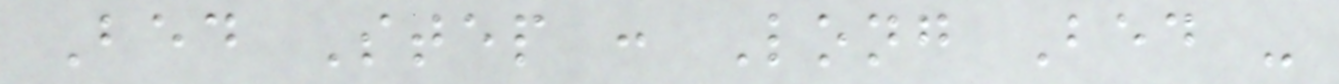Bed Step : Long Bed -
